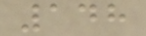148
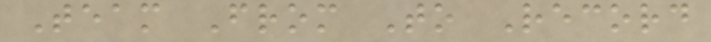Team From To Record
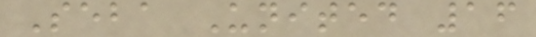Seba United 16
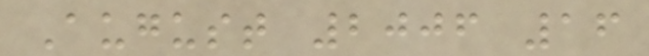August 2006 16
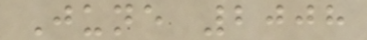June 2008
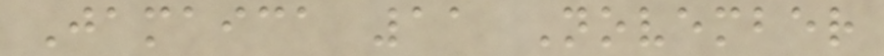Jamaica 11 November
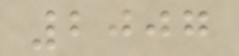2007
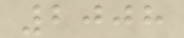2008
